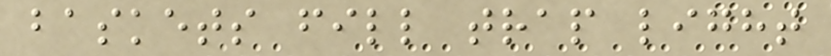baskets fill trap light
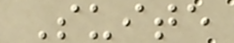Suite
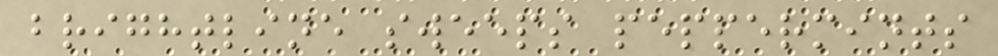brightline sweeps peppermints
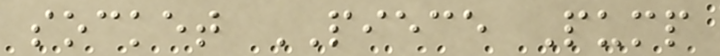socket PIECE Pump
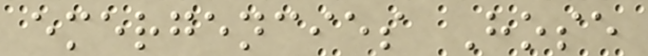emergencies Hose
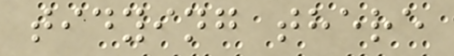tidying there
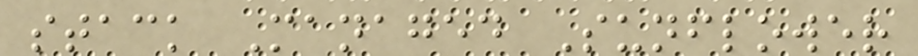stack Managed Sunflower
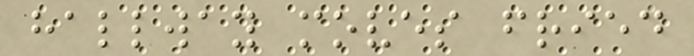hallway moves fried
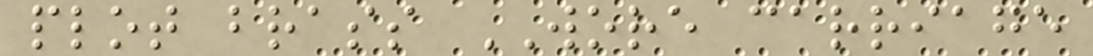plot brass WORE carriage
